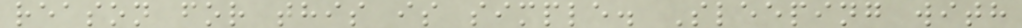reason for this is simple. Sleeping with
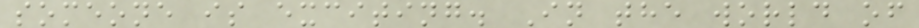someone is exciting. In the world of
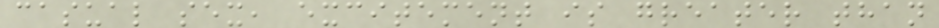casual sex, excitement is greater than
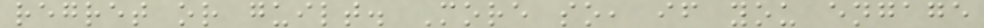regret or guilt. More so, if you engage
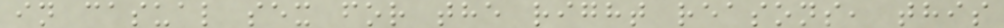in casual sex for the right reasons, this
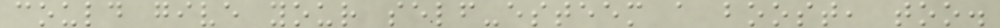could give your self-esteem a boost, too.
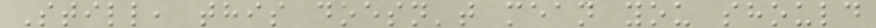Still, this doesn't mean you should
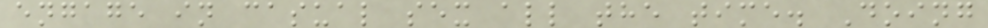engage in casual sex all the time. Doing
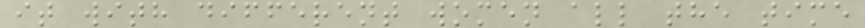it with different women all the time
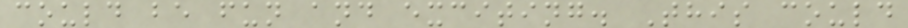could be fun and exciting. This could
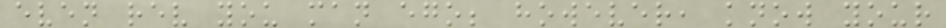even rev you man ego; however, know your
